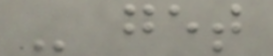- get
